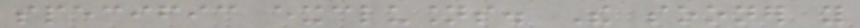specific exclusions. The sooner you
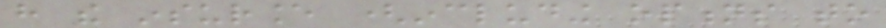have the insurance (including options to
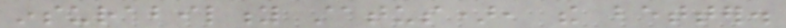insurability status), the better.
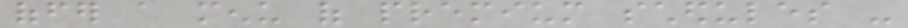offer a menu of premium schedules -
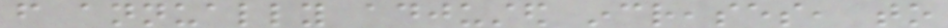from annually adjusted increases, to
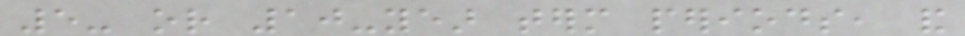5- or 10-year term periods, and
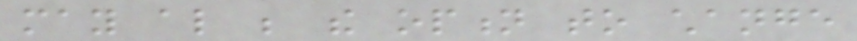may also be the option to change
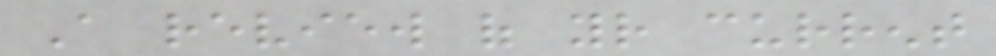A review of your current
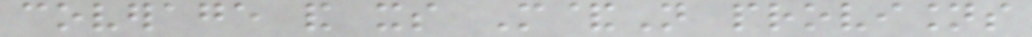coverage and its M&N provisions
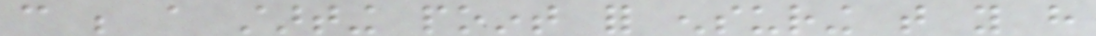can be a starting point for ensuring that you have
